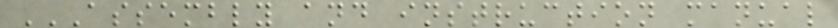ASSEMBLY AND INSTRUCTION MANUAL
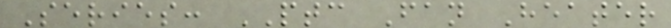Series: PTC Fan Heater
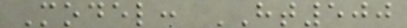Model: HT500
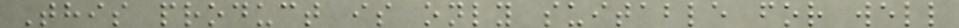This product is only suitable for well
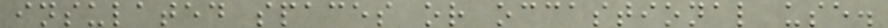insulated spaces or occastional use.
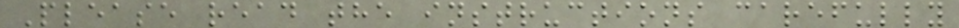Please read the instructions carefully
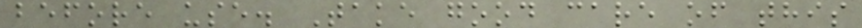before use. Take good care of this
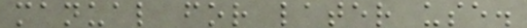manual for later use.
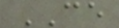CE
